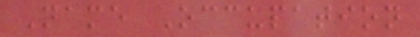Name Occupation
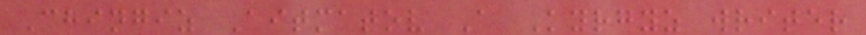Chingiz Aitmatov A Kyrgyz writer
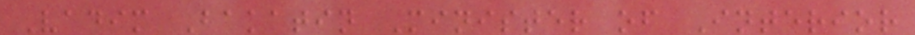Vadim Bakatin Minister of Interior
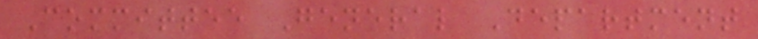Committee General Department
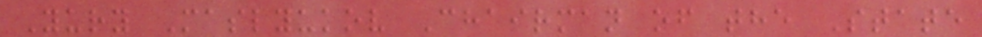Yury Maslyukov Chairman of the State
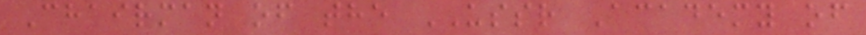Chairman of the USSR Academy of
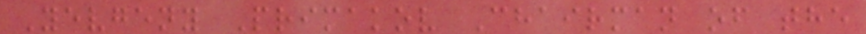Yevgeny Primakov Chairman of the
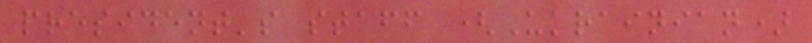president's staff (Ukrainian)
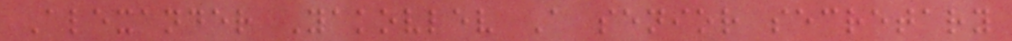Alexander Yakovlev A senior secretary
